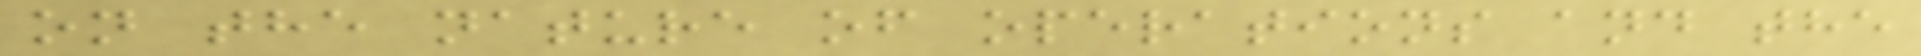on the nature of operations and the
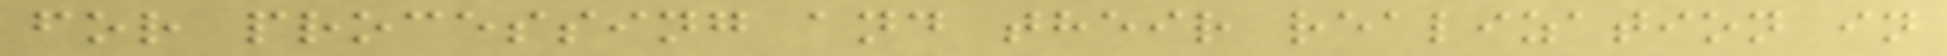for processing and their realization in
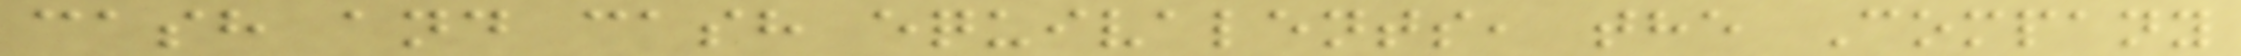cash and cash equivalents, the Company
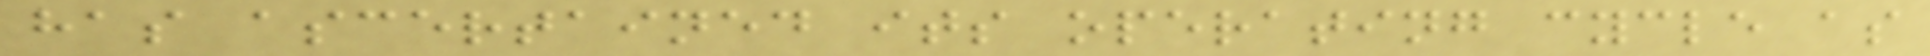has ascertained its operating cycle as
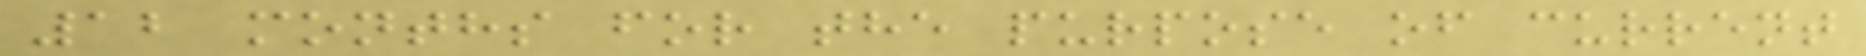12 months for the purpose of current
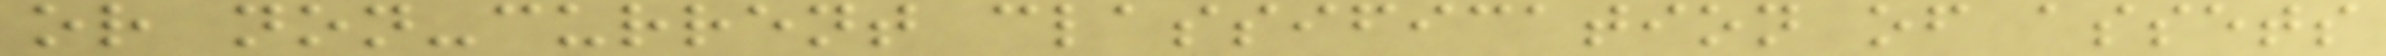or non-current classification of assets
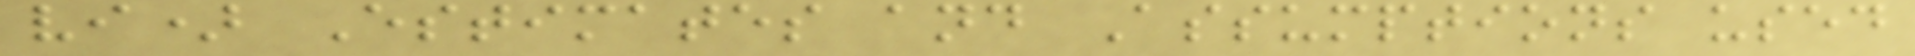vi) Estimates and Assumptions used
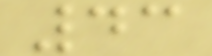43
